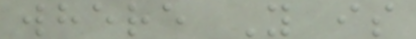where Y is
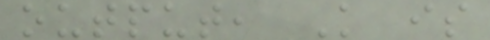output, K is
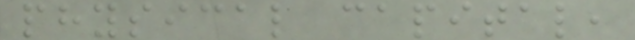physical capital,
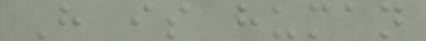H is human
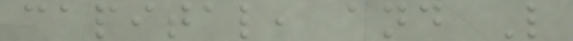capital, and L
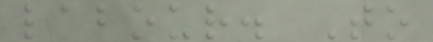labour. To
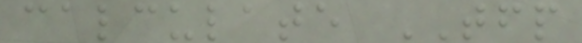calculate TFP
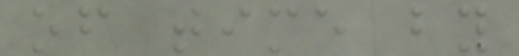of time by
